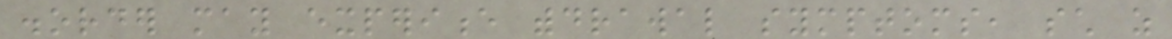disorder may experience withdrawal symptoms, such as
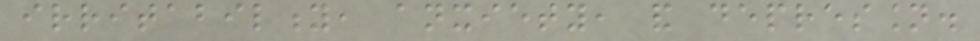irritability, anxiety, and depression.
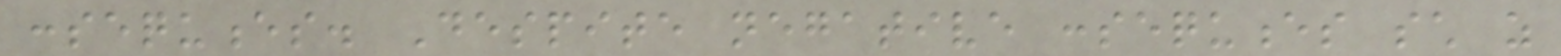consequences. Despite negative consequences such as
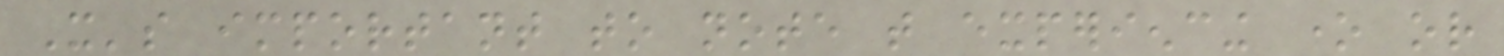It's important to note that experiencing one or
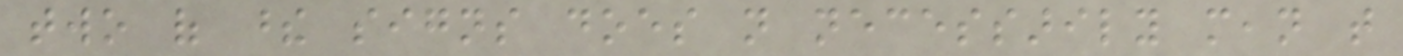two of these signs does not necessarily mean that
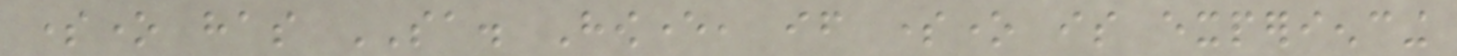someone has SA. However, if someone is experiencing
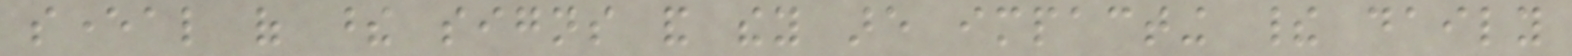several of these signs and they are impacting their daily
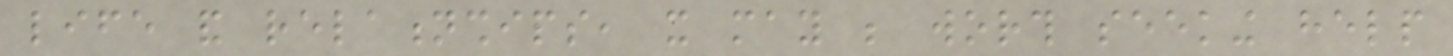life and relationships, it may be worth seeking help
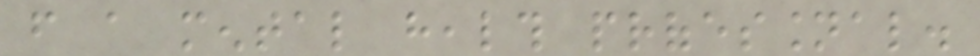from a mental health professional.
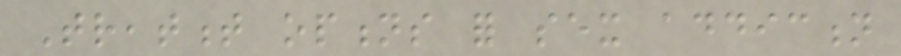Treatment options for sex addiction
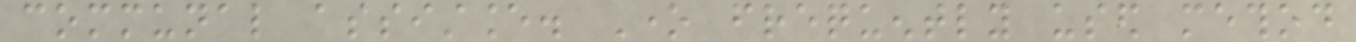communal assistance. One frequently used method
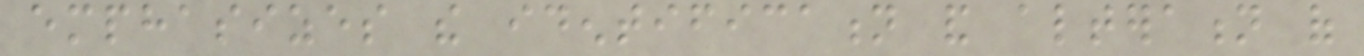emphasizes the identification and alteration of
